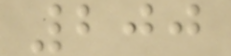200
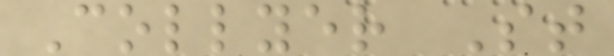Collyer St
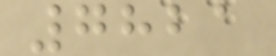7821
